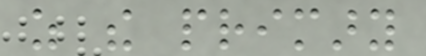as the primary
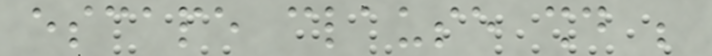escape clause should be
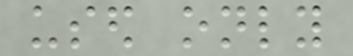used only
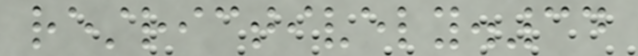restrictively.34
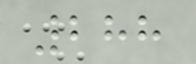288
